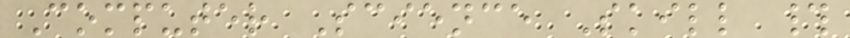Computer Science Skill #
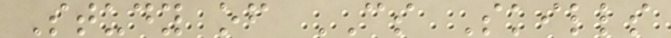Study of CS Skills
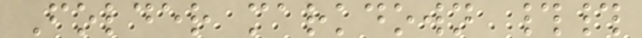Folder markdown ##
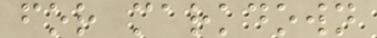for markdown
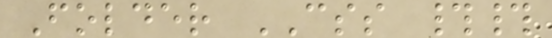Folder CSS ##
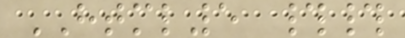HTML5 ##
